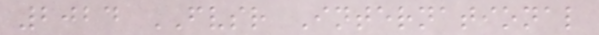2024 FVSR International
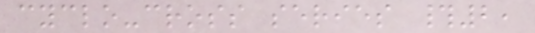cyclo-cross series #2,
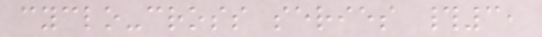cyclo-cross series #3,
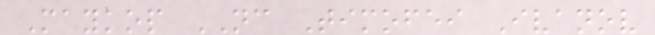Maykop NC Timofei Ivanov
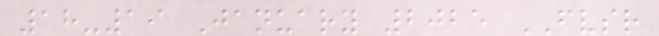18-19 January 2025 FVSR
